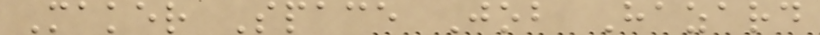Maker Space Job Hazard
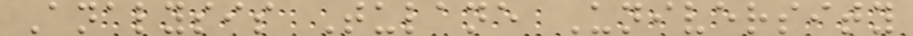Analysis Tulane University
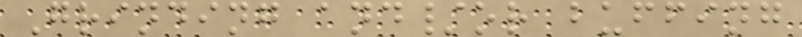Grinding and/or buffing
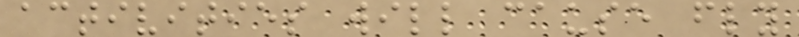activities will cause fly
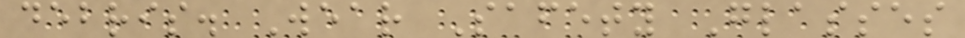debris. Wear Safety Glasses
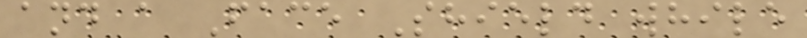and a Face Shield while
